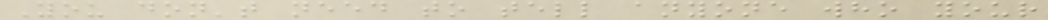You don't need to tell anyone who your
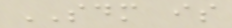SDM is
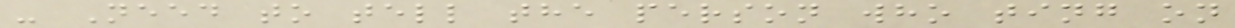- Need to tell the person who ting on
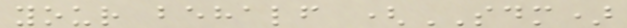your behalf (SDM)
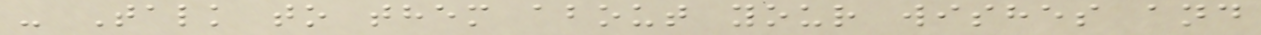- Talk to them about your wishes and
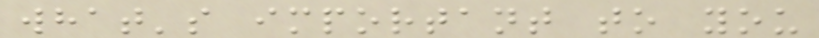what's important to you
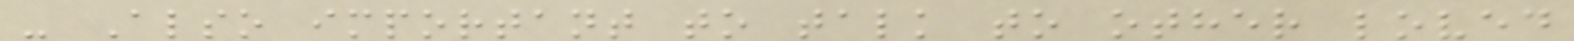- Also important to talk to other loved
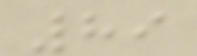89
